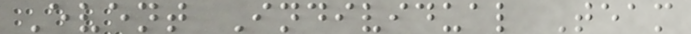Event Individual Team
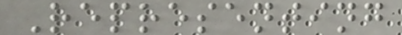Representing
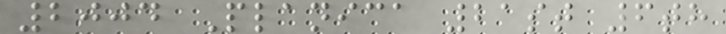2004 Planica 21st 6th
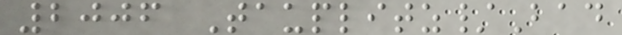2006 Tauplitz/Bad
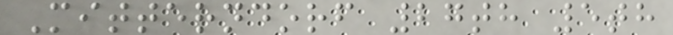Mitterndorf 27th 5th
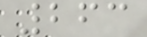263
